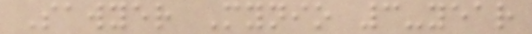Sawyer Mynio 3-year
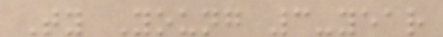Ty Young 3-year
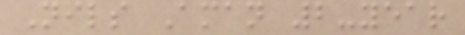Nils Aman 2-year
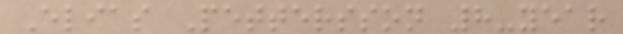Elias Pettersson 8-year
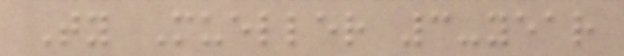Ty Mueller 3-year
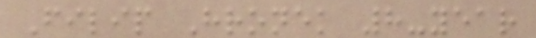Filip Hronek 8-year
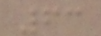63
